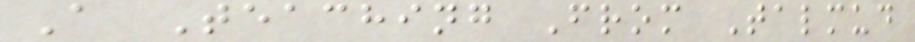A Teaching From Talmud
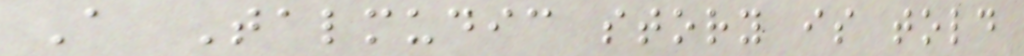A Talmudic story is told
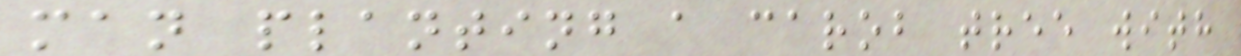man planting a carob tree with
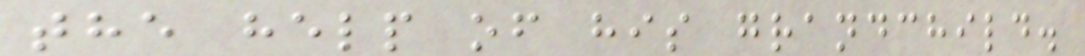the help of his grandchild.
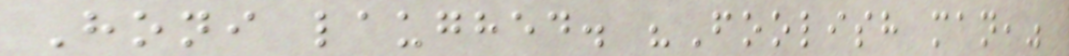Honi laughed. "Foolish man,"
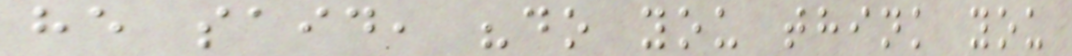he said, "do you think you
